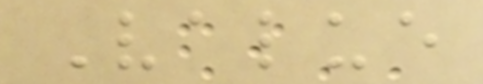Value
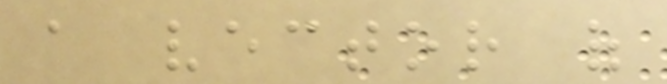a vector of
